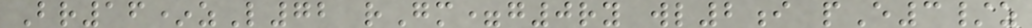Br16*zL72 rGm=g0ry wl2i pE3/z
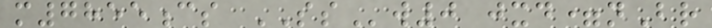m7855cs SSw0 jxd=nBr
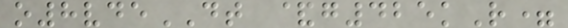o8vdeDT &g425kR=
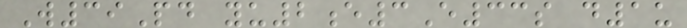W39Pd yu2e3E33s d1u
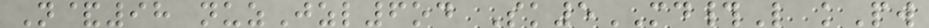N&98 nuzJzl6od Sk5MD#L kPw
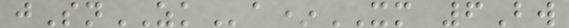jSnZKa*XM 6Bw
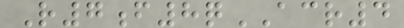R7f8qACR4
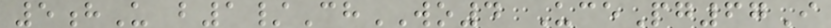5hU b1/ChWO4 UcePg67I
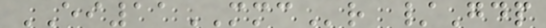EI11MMCr /Gdp
